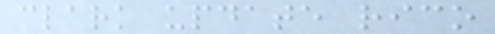clark update rico
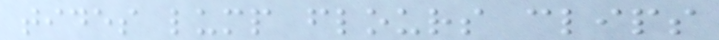tides lump flours clips
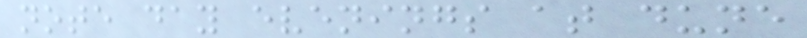note day evenings at dune
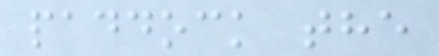paddock the
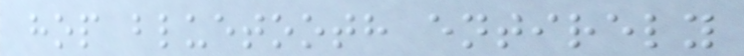hop bluetooth entirely
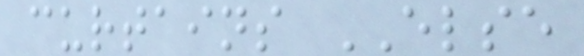curtains ELSE
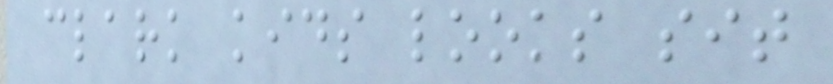clark kids looks sit
